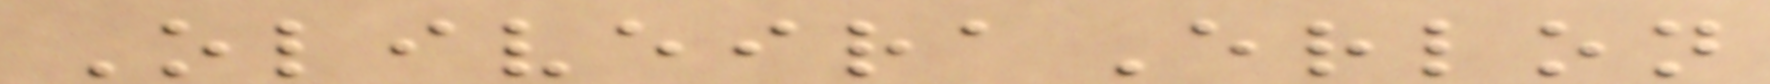OliveiraErlon
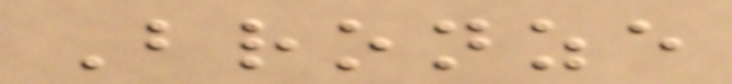Bronze
